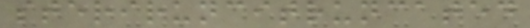steriruncitruncated
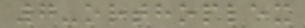7-orthoplex
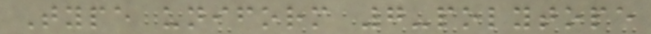Type uniform 7-polytope
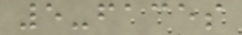5-faces
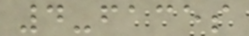4-faces
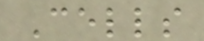Cells
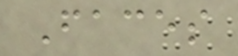Faces
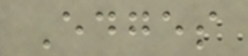Edges
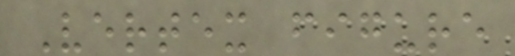Vertex figure
